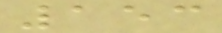153
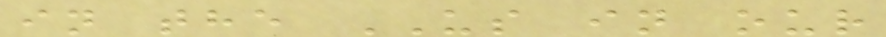in the US in our
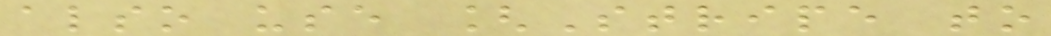also use [Stripe to
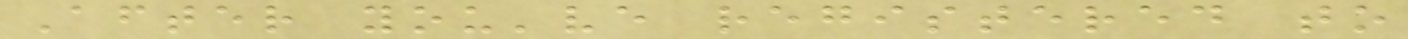After you've registered to
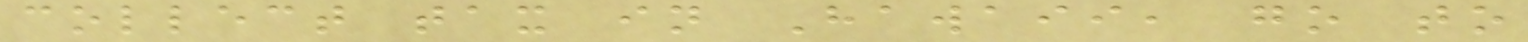collect tax in Hawaii, go to
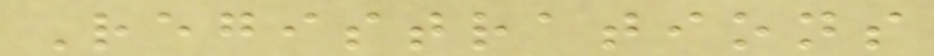Registrations
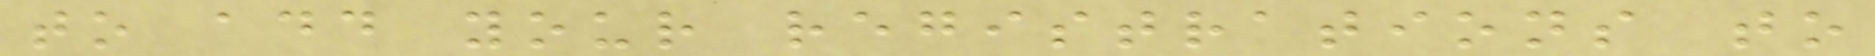to add your registrations to
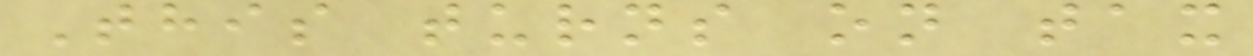This turns on tax
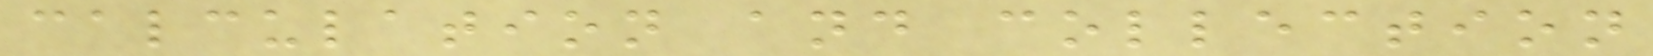calculation and collection
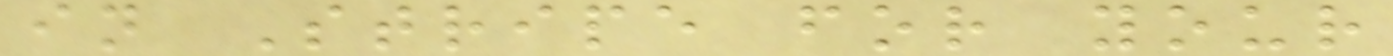in Stripe for your
